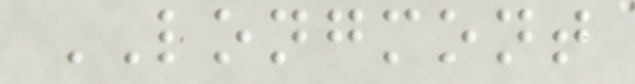LONGMONT
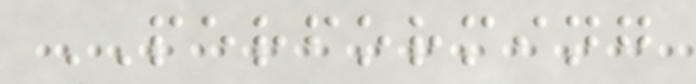PERFORMING
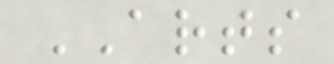ARTS
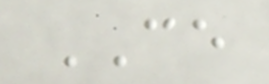CE
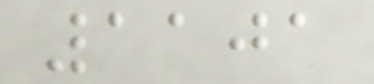1101
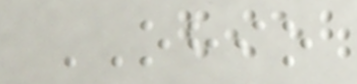OHIO
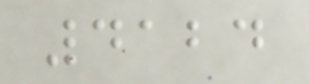4124
